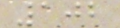102
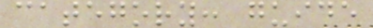category: guide
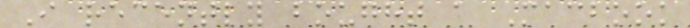I recently bought a Macbook
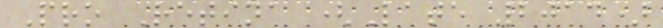Pro Retina (Late 2014)
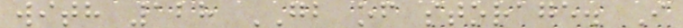with 128 GB of storage. I
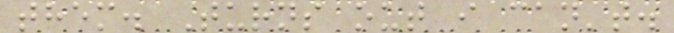them. Turns out i can't.
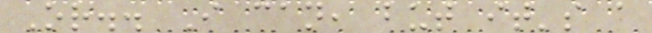Or.. I can, but it's a
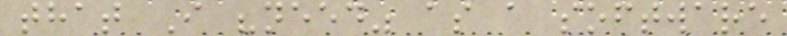that I "need" as a software
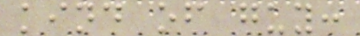kind of guy:
